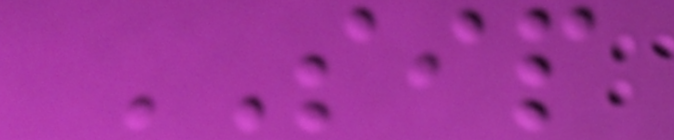SIP
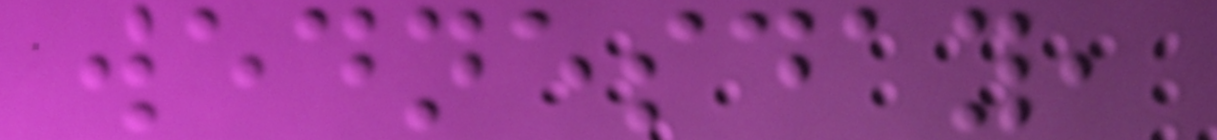wednesday,
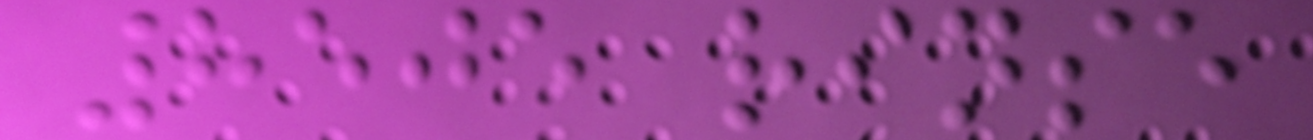8505 rinse
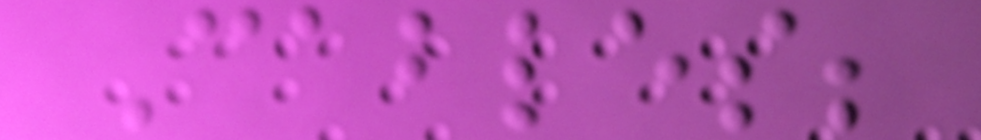Cables;
